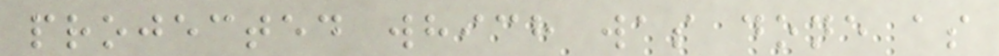projected which was done as
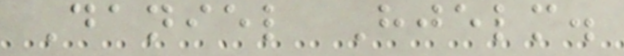Daniel Hjelm.
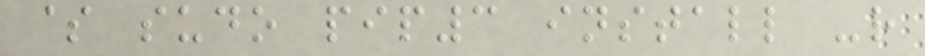$ sudo pip3 install -r
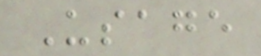Usage
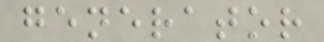generator
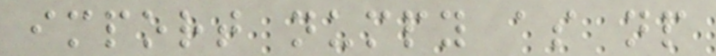import numpy as np
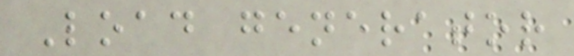Load generator
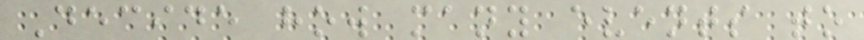Decide how many events to
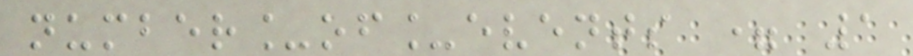number_of_events = 1
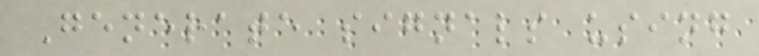Generate signals using
